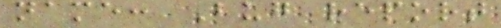name: Bug report
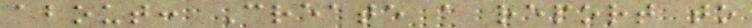about: Create a report to
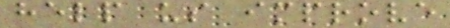help us improve
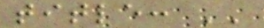title: ''
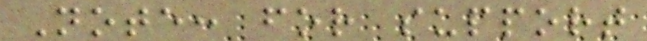Note: for support
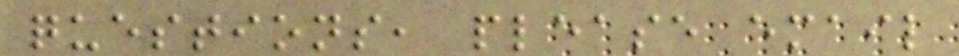questions, please email
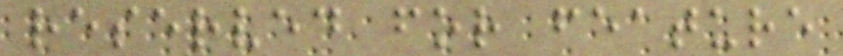reserved for feature
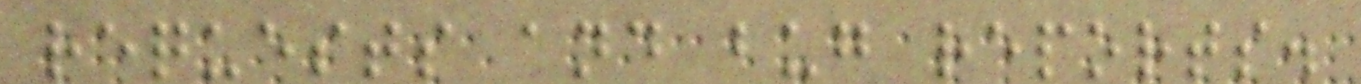requests and bug reports.
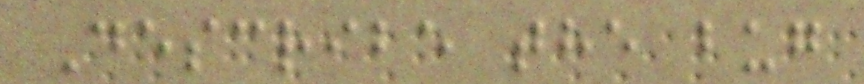Describe the bug
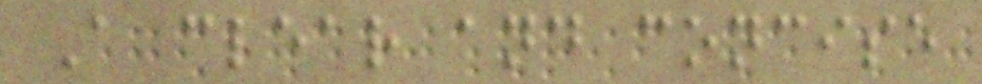A clear and concise
